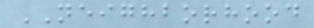NEIGHBORHOOD
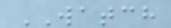WATCH
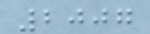2007
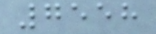7558
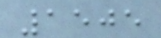1505
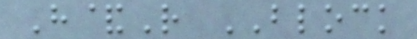H&R BLOCK
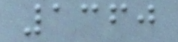1360
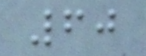60
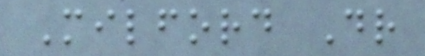Milford Dr
